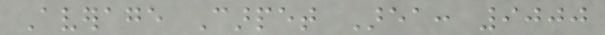Average Carpet Area: 9000
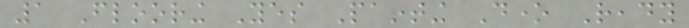1 Flooring Yes Painting Done Ready
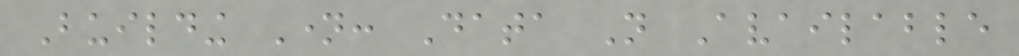Building Name: Data Not Available
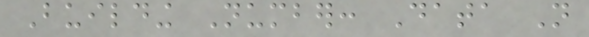Building Number: Data Not
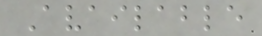Available
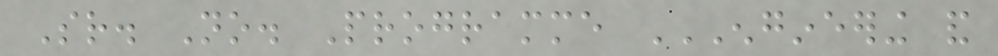Sr. No. Programme ENGINEERING AND
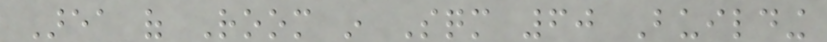Area of Room in Sqm 60 Building
